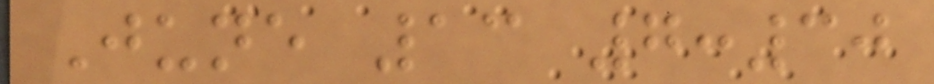June 13 7:30
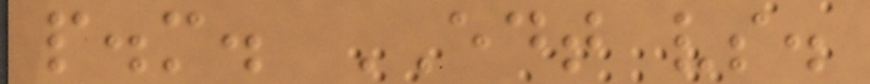p.m. EDT vs.
